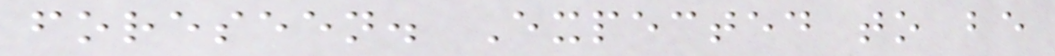foreseen. Expected to be
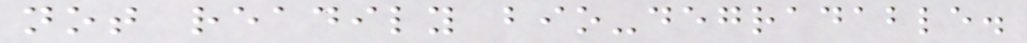not readily bio-degradable.
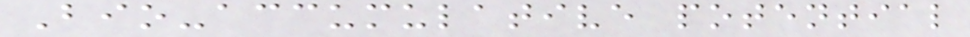Bio-accumulative potential
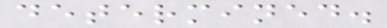determined.
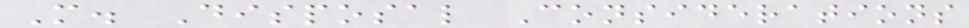M. Disposal Considerations
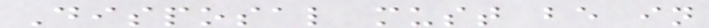Disposal must be in
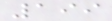199
